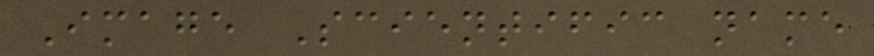Image Scientific name
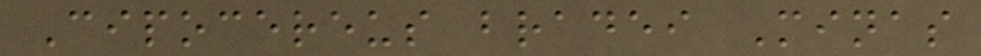Cipocereus bradei Minas
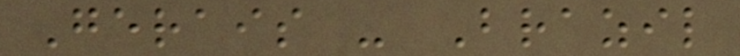Gerais - Brazil
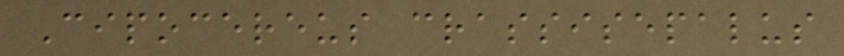Cipocereus crassisepalus
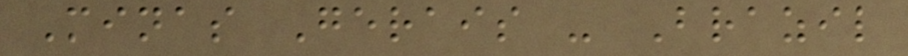Minas Gerais - Brazil
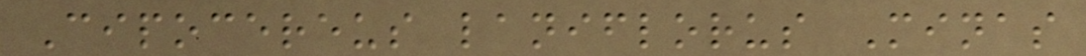Cipocereus laniflorus Minas
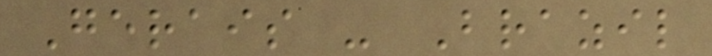Gerais - Brazil
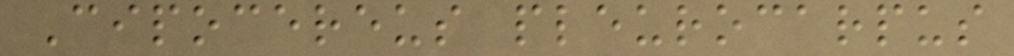Cipocereus pleurocarpus
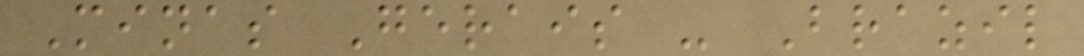Minas Gerais - Brazil
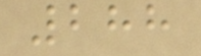288
